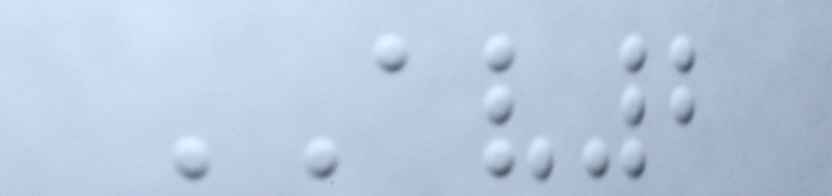AV2
